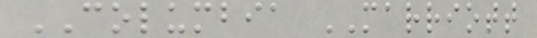COLUMBIA MARRIOTT
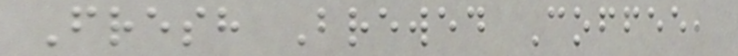Fresh Brewed Coffee,
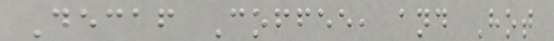Decaf Coffee, and Hot
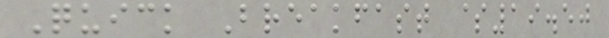Quick Breakfast $19.50
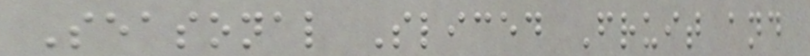Seasonal Sliced Fruit and
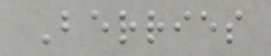Berries
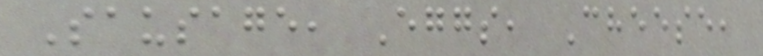Sausage, Eggs, Cheese,
